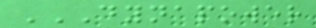DYNAPOWER
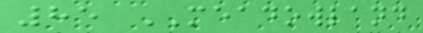85 MEADOWLAND
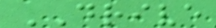DRIVE
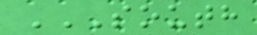SOUTH
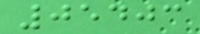05403
